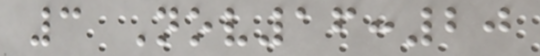3 Nov16:20
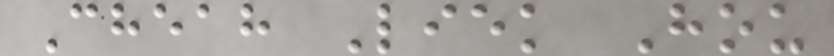Cheah Liek Hou
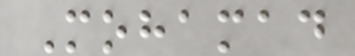Mohamad
